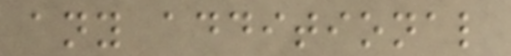any additional
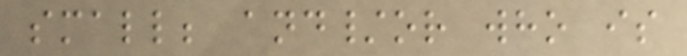small; and/or who is
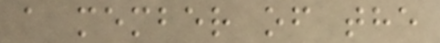a member of the
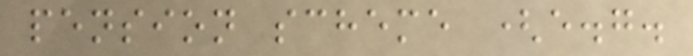pension scheme (e.g.
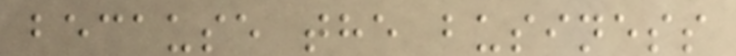because the business
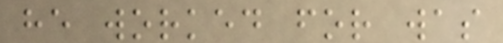he worked for was
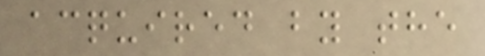acquired by the
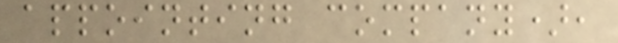appointing company),
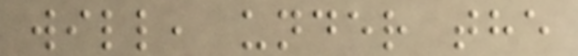will, under the
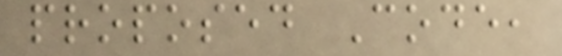proposed Code,
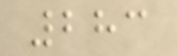283
